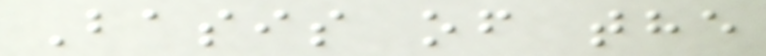Basis of the
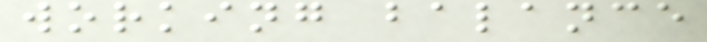working balance
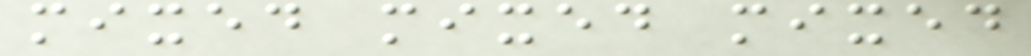mixed mixed mixed
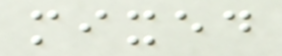mixed
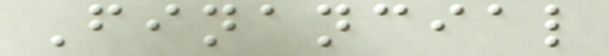Financial
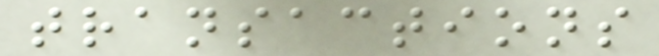transactions
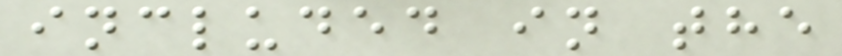included in the
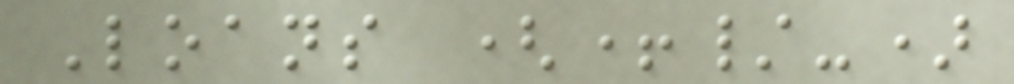Loans (+/-)
